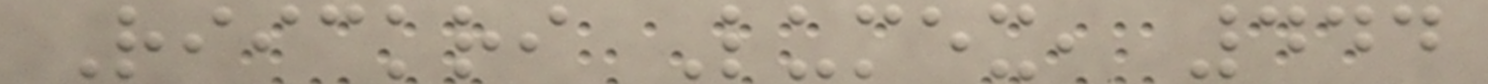Riickri Lumex, 444
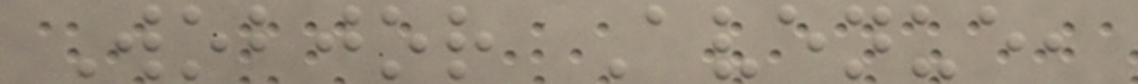Wobjor Avenue,
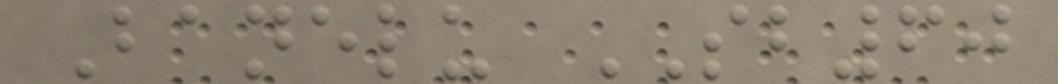Banelu SB60
